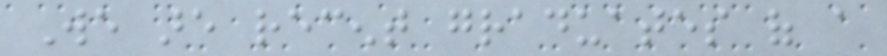We are recent graduates of a
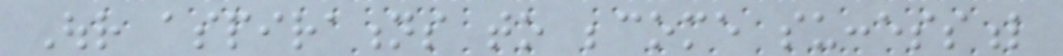Our aspirations to become successful
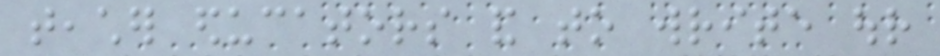teacher educators and to write our
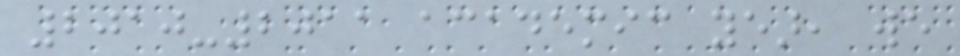2010-2011 academic year, we
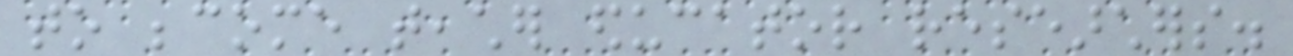to become teacher educator researchers.
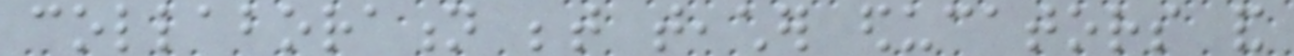collaboration between teacher educators and
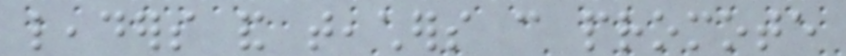leaders and teachers can promote
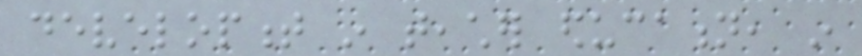development in teacher education, in
